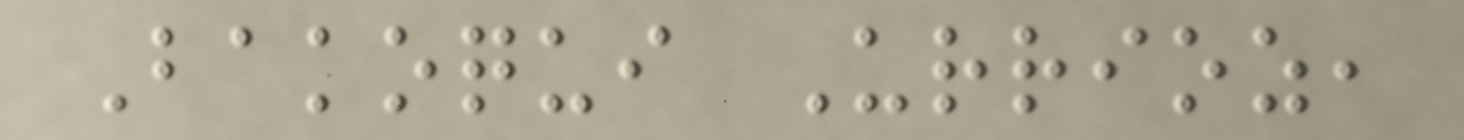Bakoqui Urrioz,
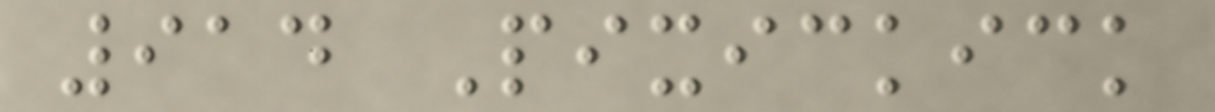914 Pixickick
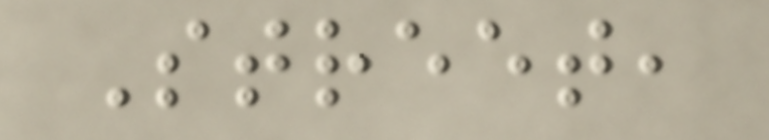Street,
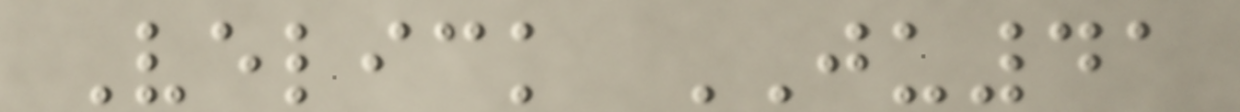Velick JU41
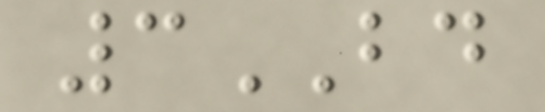3BD
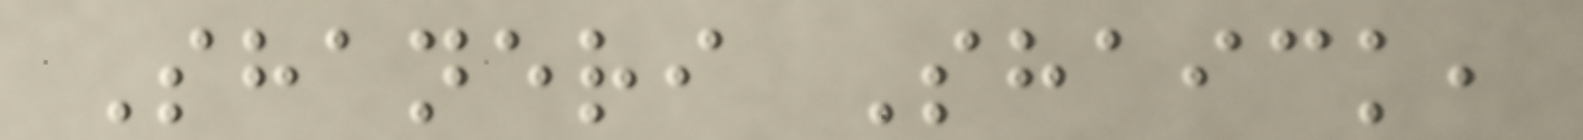Shaneri Shaick,
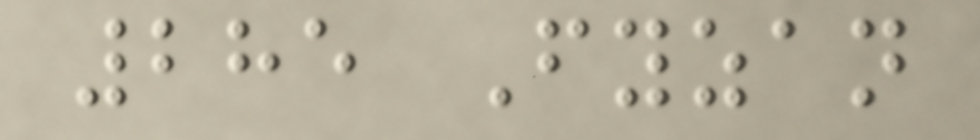285 Fyzan
